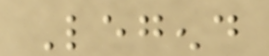Legend
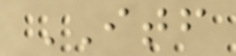ITF
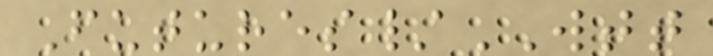Futures/WTT
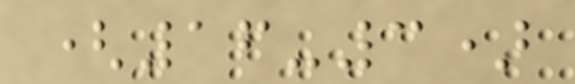(16-3)
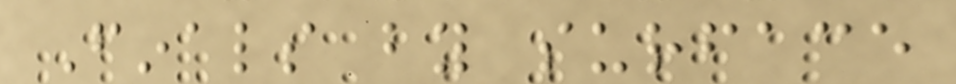Finals by surface
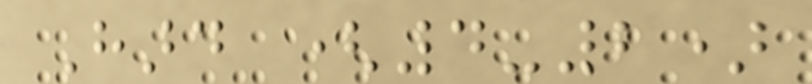Hard (4-2)
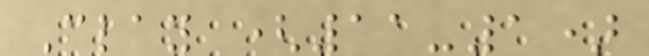Clay (11-1)
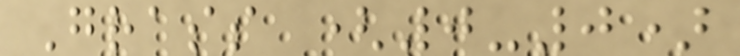Grass (0-0)
